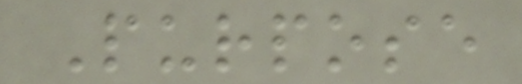Purpose
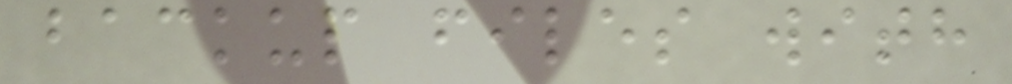backup files with
